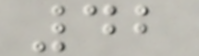42
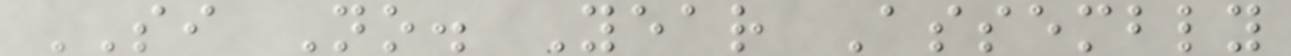SI No. Year Assembly
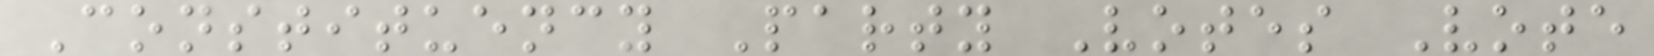Constituency Party Votes Vote
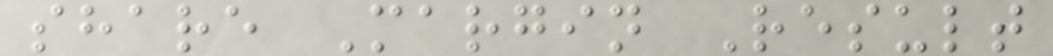share Margin Result
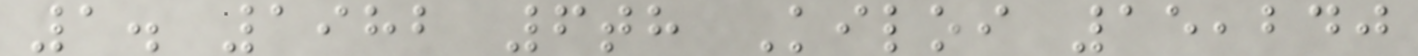1. 1982 6th Kiloi 15,240
